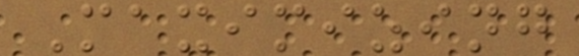Maximizing
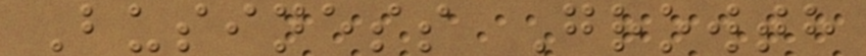Business Growth
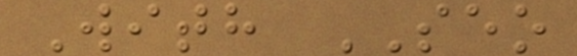With SEO
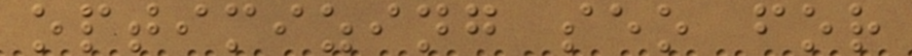optimizing seo for
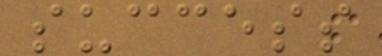success
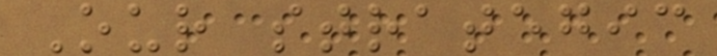Our strategic
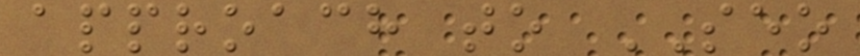approach to SEO
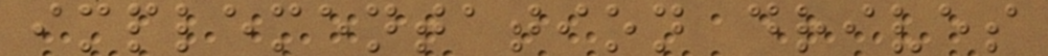implementation drives
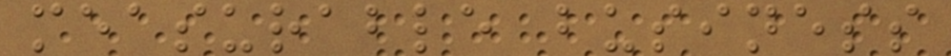measurable business
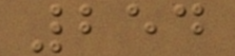254
